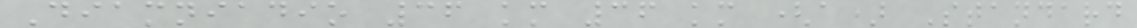Diamniadio 36 km 36 km (a) Standard
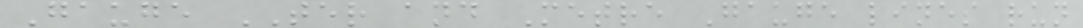Gauge TER and Metre Gauge lines run
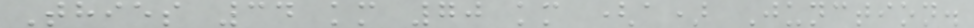Thies 34 km 70 km (a) Junction.
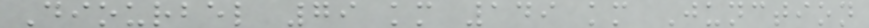Diourbel 79 km 149 km Junction
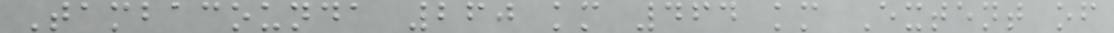Tambacounda 260 km 464 km Extent of
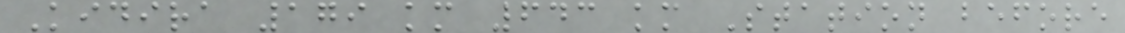Kidira 179 km 643 km Station before
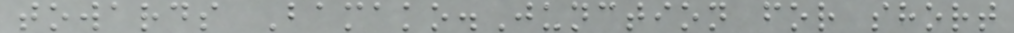towards Bamako.Junction for short
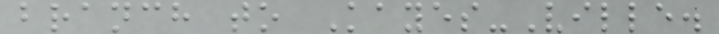branch to Kayes-Ville.
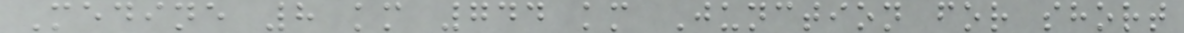Medine 8 km 744 km Junction for short
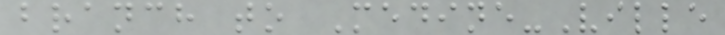branch to Medine-Ville
